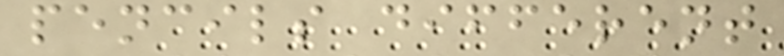pencils different
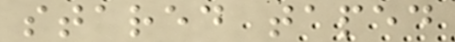stared taped
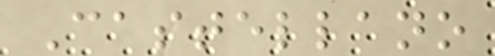Castellano
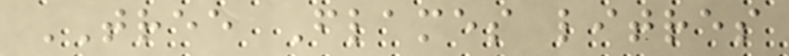TREE Flames litres
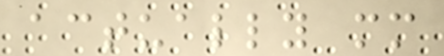actually mm
